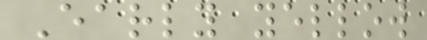Early yellow
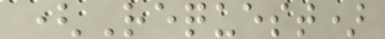(Request)
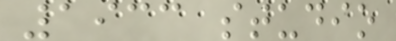1933 studio
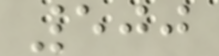500
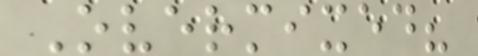Overmixed?
